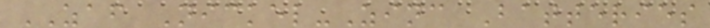ZAF Nickel-Zinc Batteries
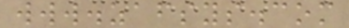www.zafsys.com
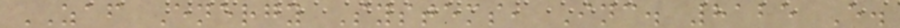ZAF Energy Systems, Inc. 8125 E.
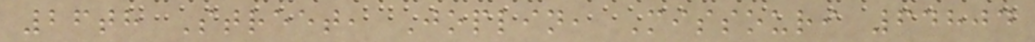26th Street, Joplin, Missouri 64804
